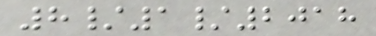8/1/2018
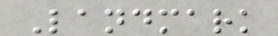Landmark
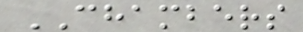CHAMBERS
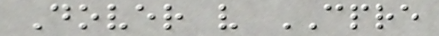Dover v CPRE
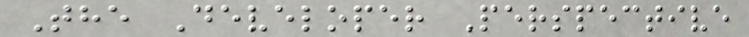The Developer Perspective
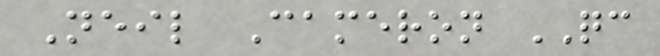Neil Cameron QC
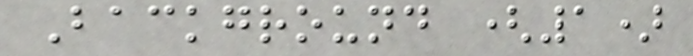Background (1)
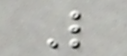L
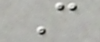C
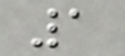1
